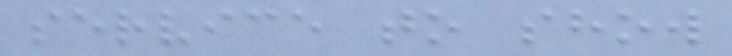service to show
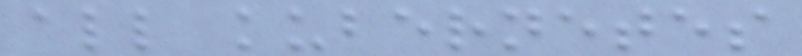all kubernetes
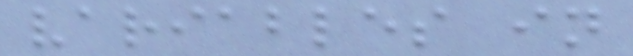variables in
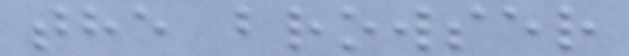the browser
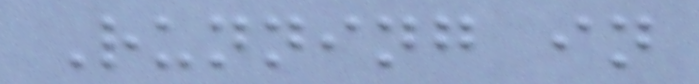Running in
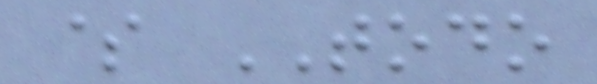$ TODO
